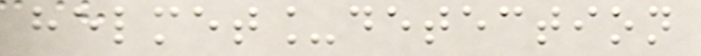helmet_detection
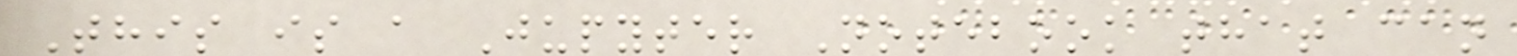This is a Jupyter Notebook that can
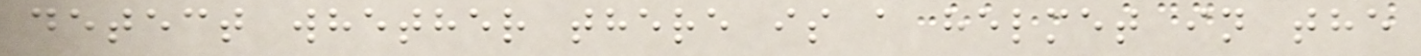detect whether there is a helmet in the
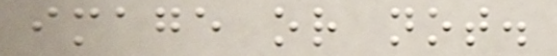image or not.
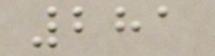281
